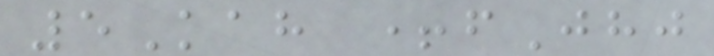5Kah +fJhj
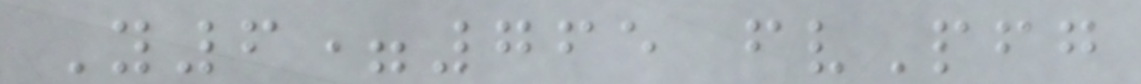Y6=765 fvPfg
